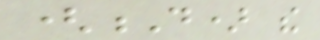(D) the
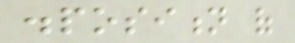disposition of
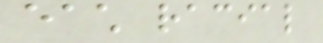each racial
